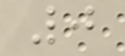0
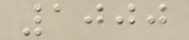1000
